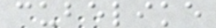cubelike
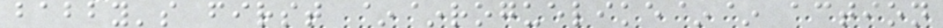babby's first ~~roguelike~~ action
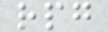rpg
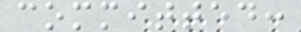committed:
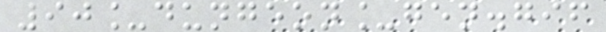90_dungeon_gen.gif
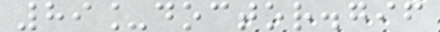89_doctor.gif
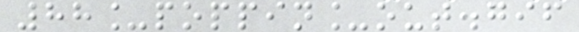88_poppin_out.gif
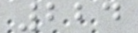224
